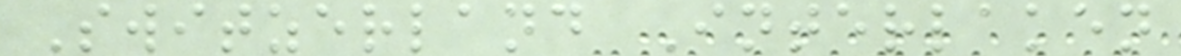Switzerland Interlaken
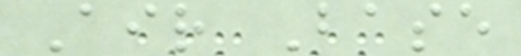Air Base
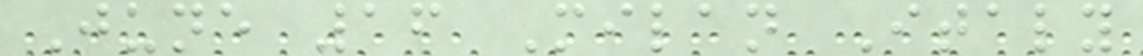June 16 Milan Italy
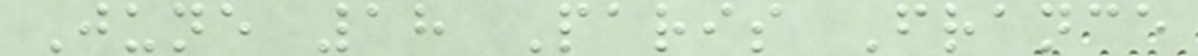June 18 Paris France
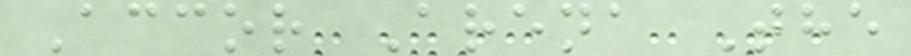Accor Arena The
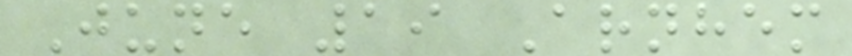June 19 Arnhem
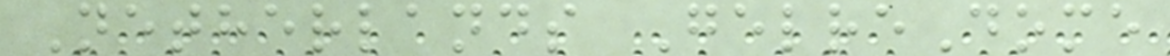Netherlands GelreDome
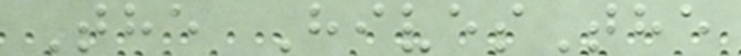The HivesThe
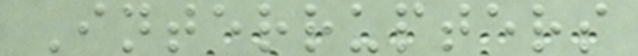Interrupters
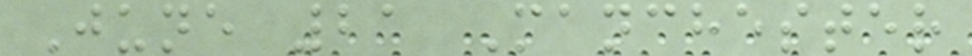June 21 Manchester
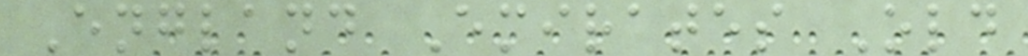England Emirates Old
